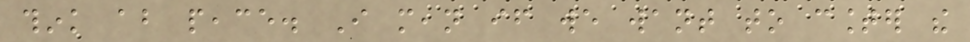think about peace. I mean if we want to counter the
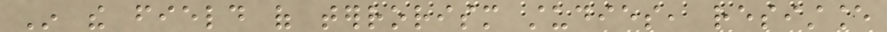In the field of terrorism studies, resistance
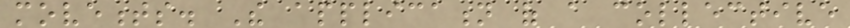movements. The application of a collective
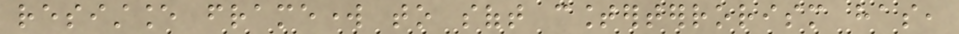resistance framework to soft counterterrorism has,
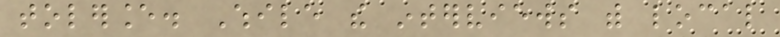tolerance. While the interviews with local
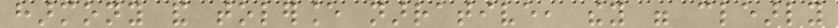harmony and tolerance narrative, they were clearly
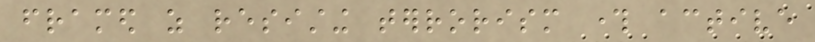framed as resisting terrorism through active
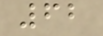62
